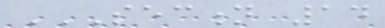SECTION 14
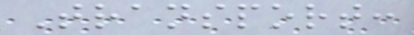Transport:
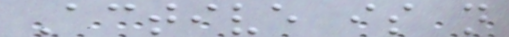Active is not
